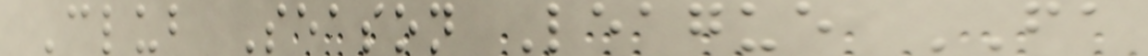Club Season League FA
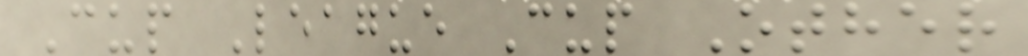Cup League Cup Other
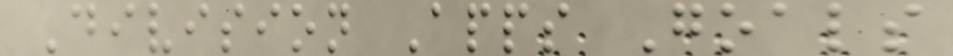Division Apps Goals
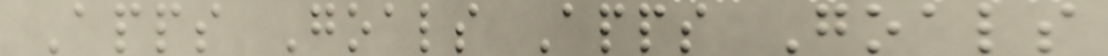Apps Goals Apps Goals
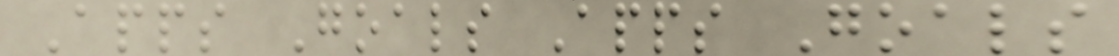Apps Goals Apps Goals
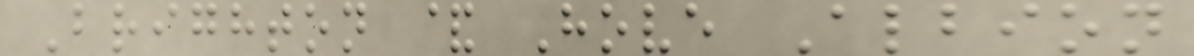Brighton & Hove Albion
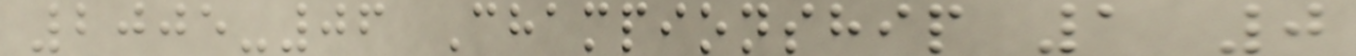2005-06 Championship 1 0
